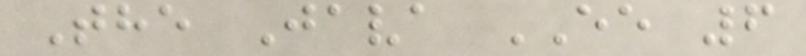The Java EE 6
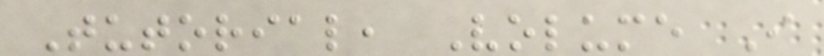Tutorial, Volume I
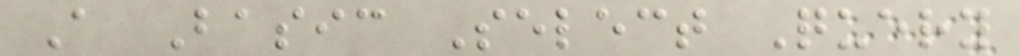A Basic Select Query
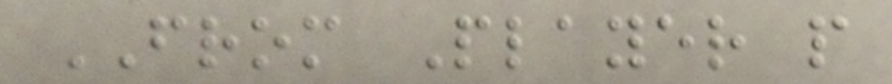FROM Player p
